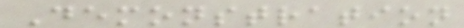Demonstration
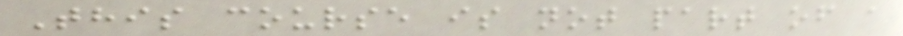This course is not part of a
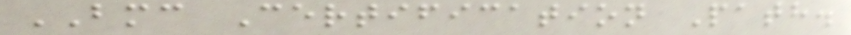BMC Certification Path.
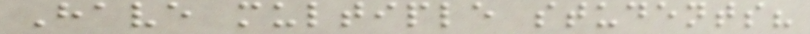Have multiple students?
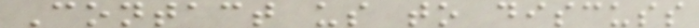Contact us to discuss
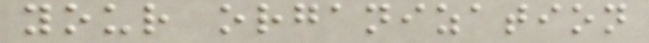your organization
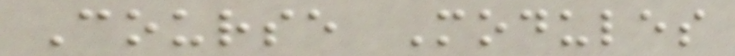Course Modules
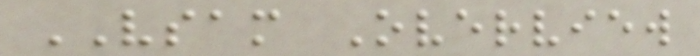VSAM Overview
